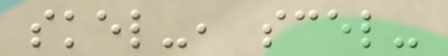skel-, scel-
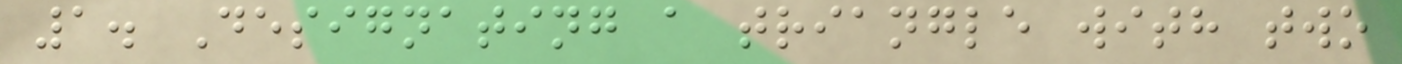1. Designating a triangle with two
